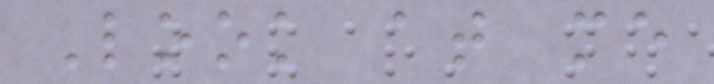Look at me
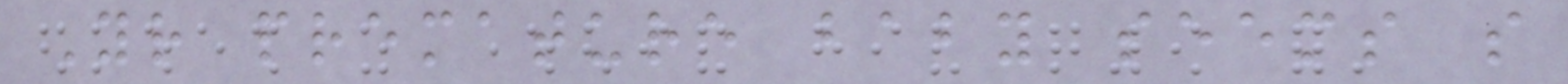Your premature baby seems so
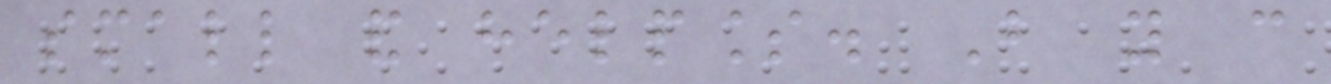small and helpless. But you can
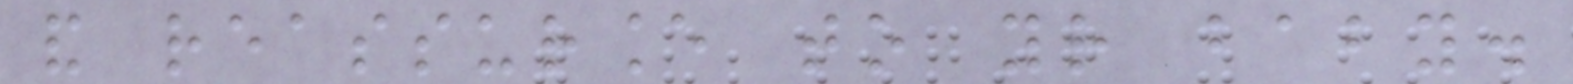and reassurance to your baby.
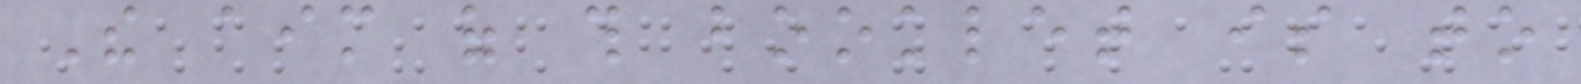The aim of this booklet is to
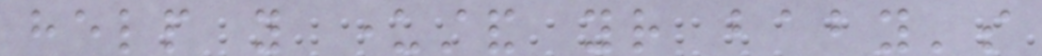help you understand your baby's
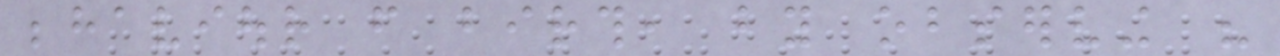behaviour from birth, by observing his
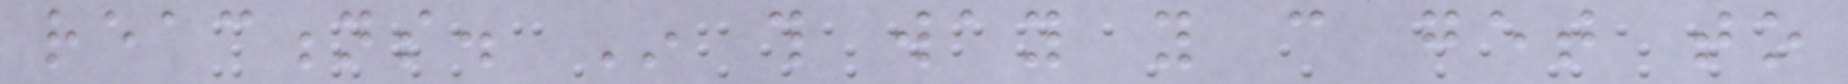reactions. In this way you can get to
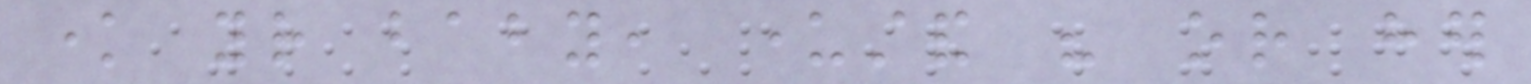know your baby, understand his or her
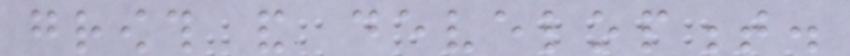growth and development.
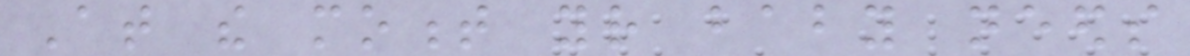At the moment your baby needs
